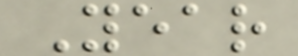Year
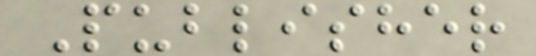Publisher
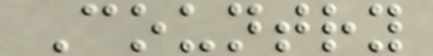Country
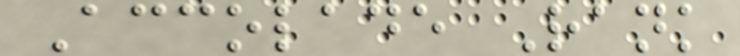Accolade Rank
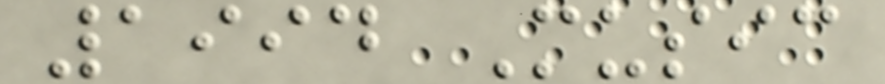1994 Music
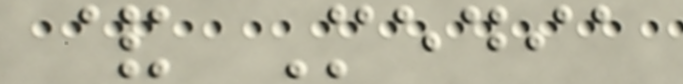& Media
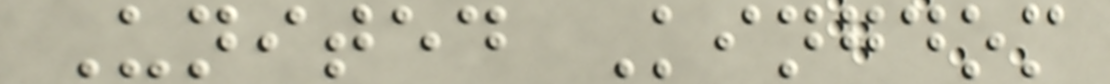United Kingdom
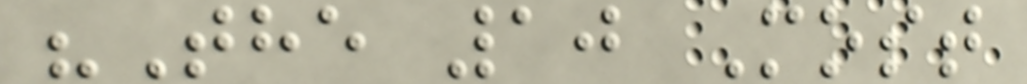"The 10 Most
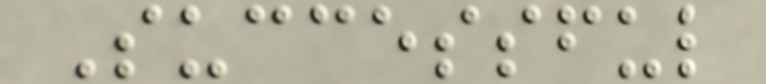Successful
